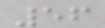56
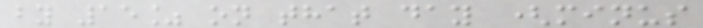by 15% on that day (minus
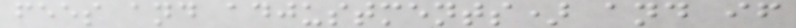fees and adjustments) and if
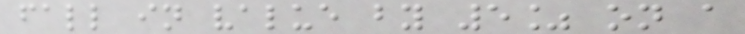fall in value by 5% on a
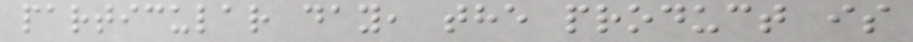particular day, the product is
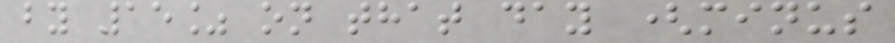by 15% on that day (minus
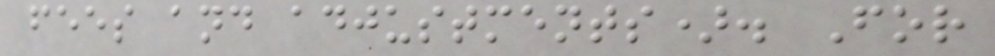fees and adjustments). For
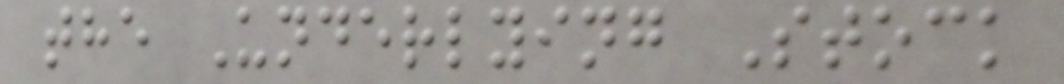the Underlying Stock
